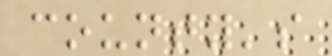county's
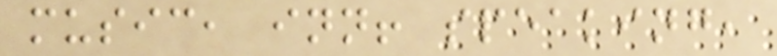music, inn! speaking,
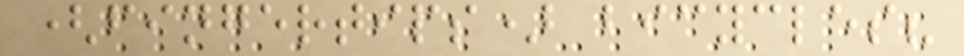(fingertips) bicycles?
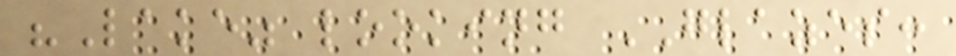"Lake" looking GLAZES:
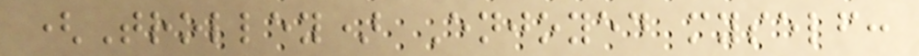(Trolley) Enjoyed myself:
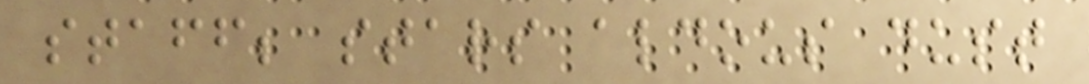staff; stars aldous dust
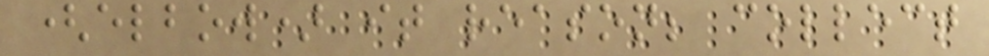(elbow) it reason; collect
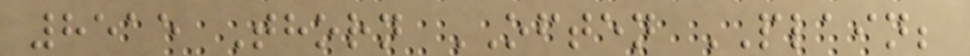8515 Thorn OFTEN PLAIN;
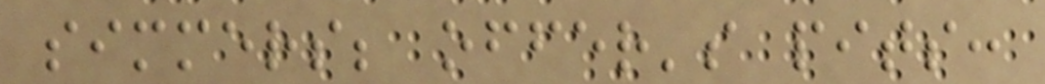simmers; offer's pits:
